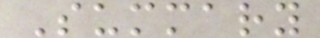Summary
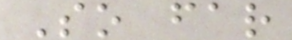So far
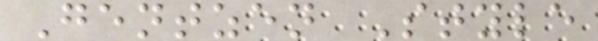Gentzen Style
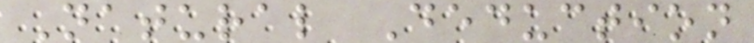Natural Deduction
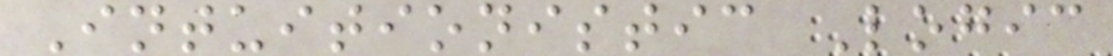Intuitionistic Logic
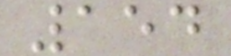154
